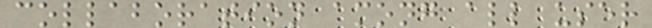collaboration among all user
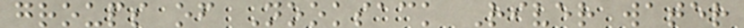groups of Nooksack River water
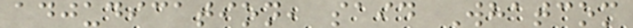adjudication, said Whatcom
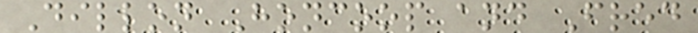Dillon Honcoop and Fred
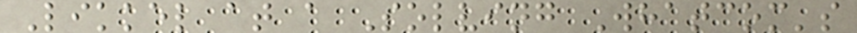Likkel at a Solving Whatcom's
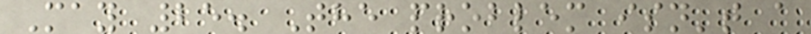May 25. The problem isn't a
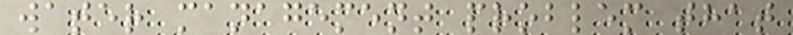water management problem that
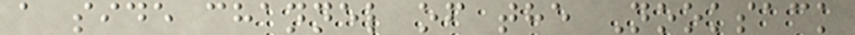a side channel of the Nooksack
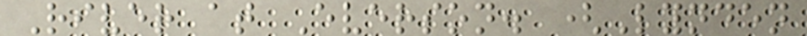River at Everson. (Lynden
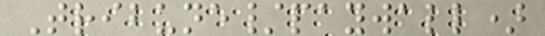Tribune/paywall)
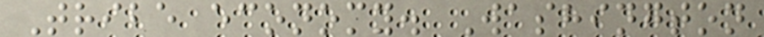Tribe economy. Washington
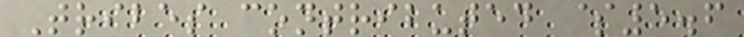Tribes contributed $5.6
